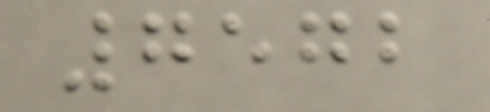7572
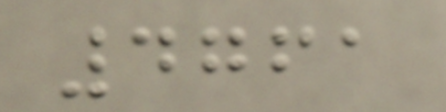4761
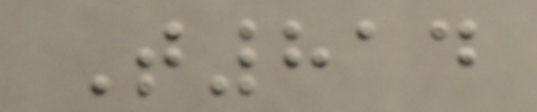T814
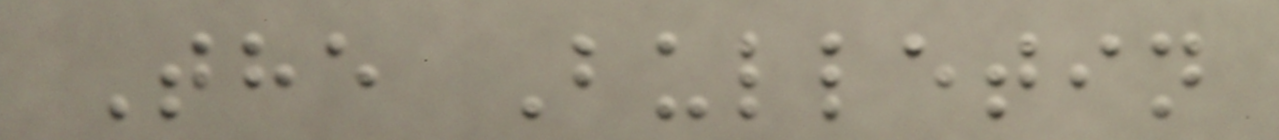The Bulletin
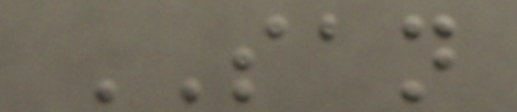SAN
